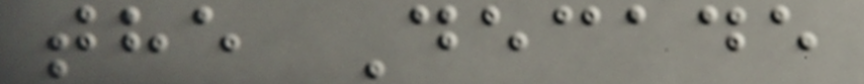the Decade
